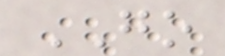GO
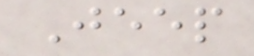Jeep
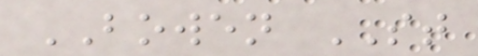BOWEN ST
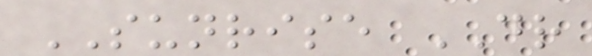SUNRISE DR
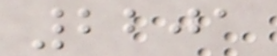2201
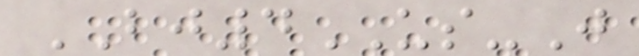BJ4US-J
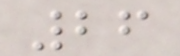26
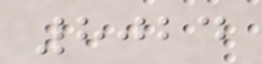8024
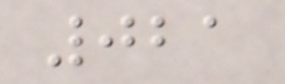021
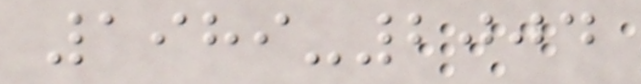1989-2004
